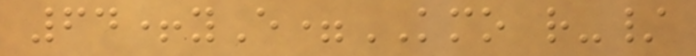64+yE=KMO r-/
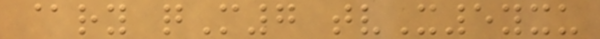@ry qM7 tvX5yxu
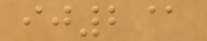ij2@
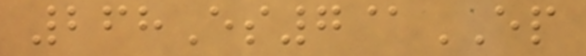268Es7@EP
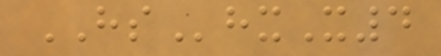HShxX4
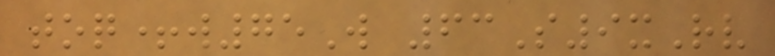toq+w75W 63S9xRv
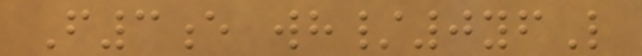F3e wh/0yfL
